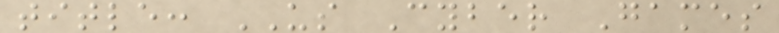title: US Cyber Games
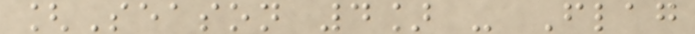[Season 4] - Flag
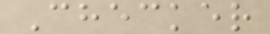Checker
